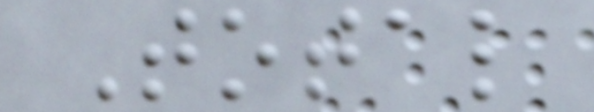Total
